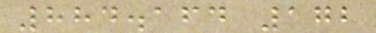884.164 172
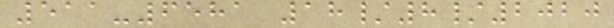511-6581 18/8/2020
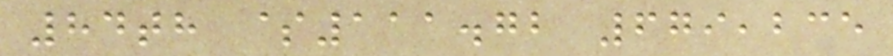84th $111.72 679,235
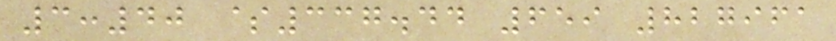3:40 $337.44 659 827961
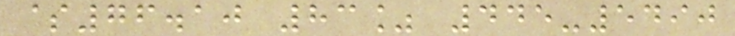$76.10 83% 445-5490
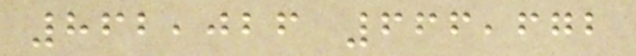862,026 666,672
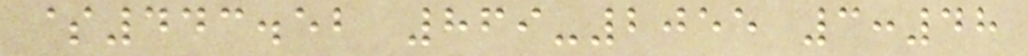$443.52 869-2055 3:48
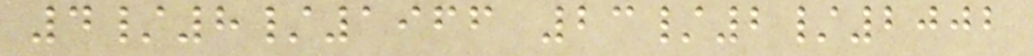4/8/1966 23/2/2002
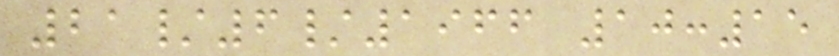21/6/1966 10:15
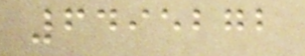6495272
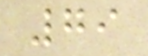79
